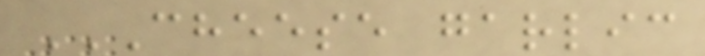CHEESE GARLIC
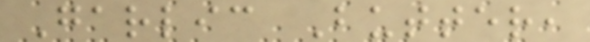Garlic Butter,
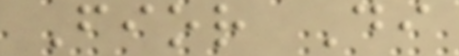Fior Di
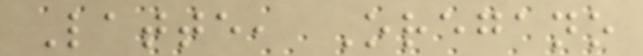Latte, Oregano
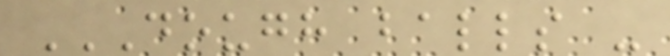DOUGH BALLS -
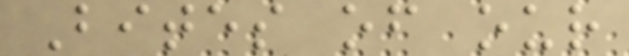Bites of our
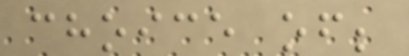choice of;
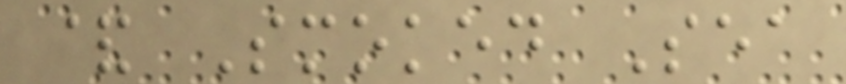& Smoked Sea
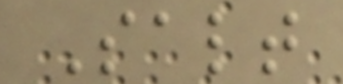Salt
